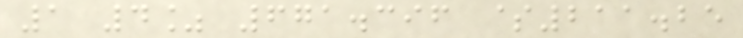1 4% 671.396 $211.25
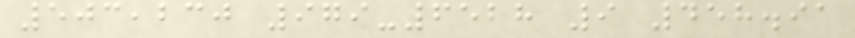503,230 979-6528 9 458.91
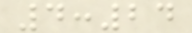4:24
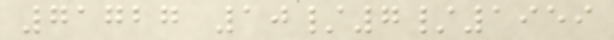71727 10/7/1959
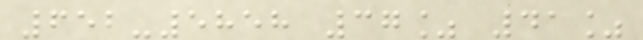652-5858 37% 41%
